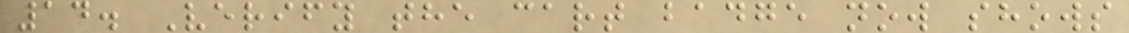14. Verify the cart badge now shows
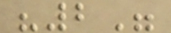"2"
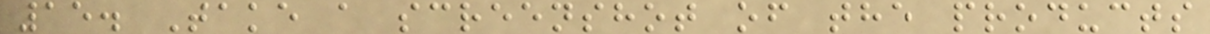15. Take a screenshot of the products
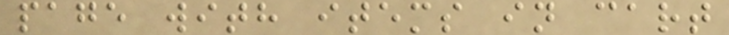page with items in cart
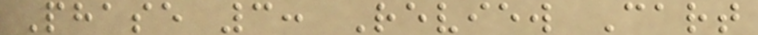Phase 3: Review Cart
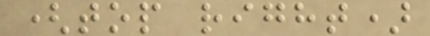(top right)
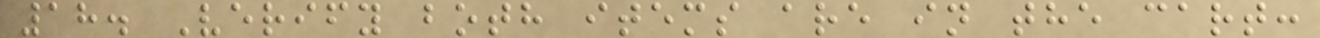18. Verify both items are in the cart:
